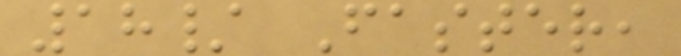18/ Faster,
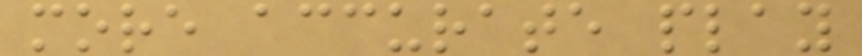more accurate play
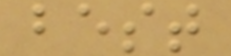best
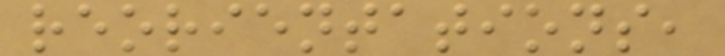reorientations,
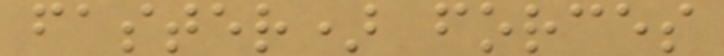faster) forces
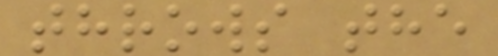throws the
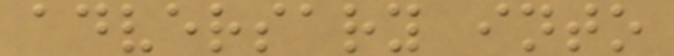adversary into
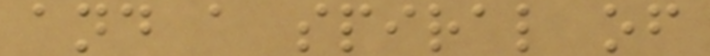and a spiral of
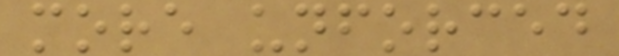more unforced
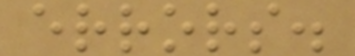errors.
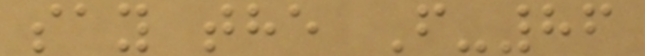say the F-86
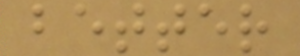better
